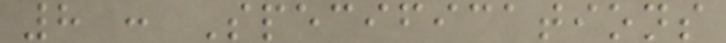8 : Specifications
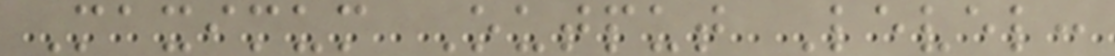Maximum Output Level:
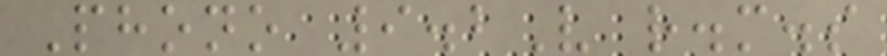Phono 9.2V r.m.s
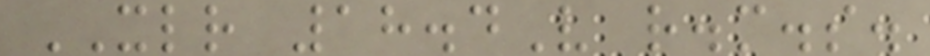XLR 18.4V r.m.s.
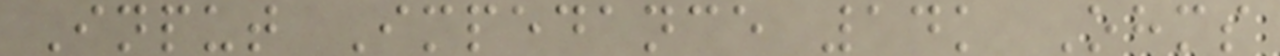Input Impedance 14k Ohms
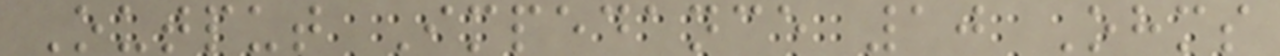Output Impedance 10 Ohms
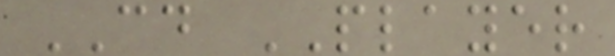CD PLAYER
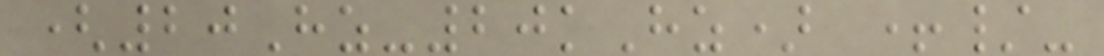(20Hz-20kHz) +/-
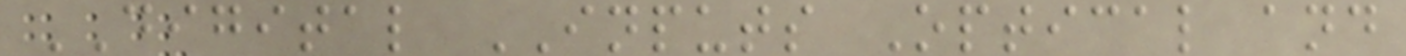DIGITAL INPUTS Optical and
